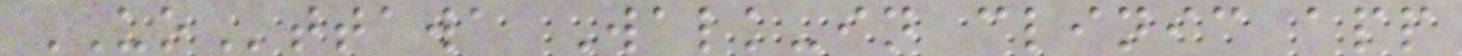UOttawa Walk-in clinic app
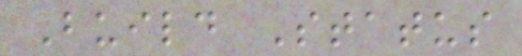Build Status
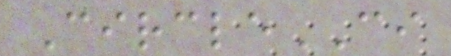CircleCI
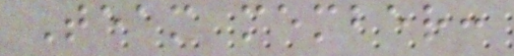Team member:
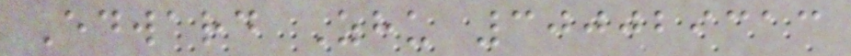Edward Zhu 300029313
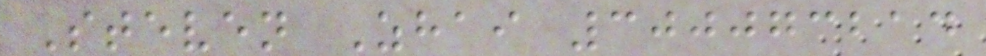Steven Zhai 300073214
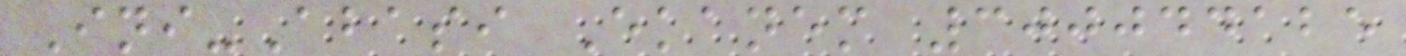Ini-Abasi Ekanem 300044125
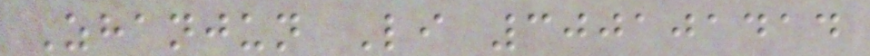Zhanjun Li 300101414
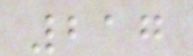217
